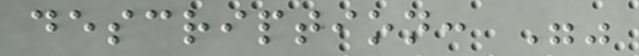description: ""
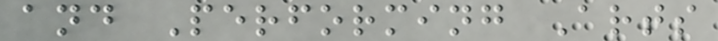and Performing Arts
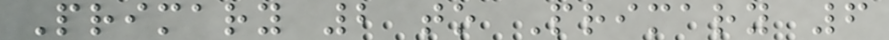Primary 2 to Primary 6
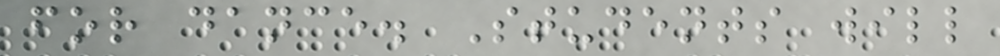for dance. Students will
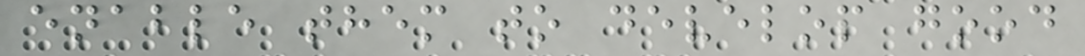enable them to develop good
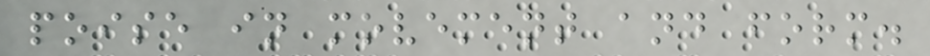poise in movement and form.
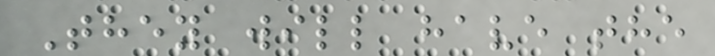They will have the
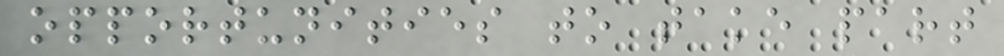opportunities to take part
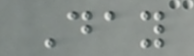Day
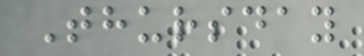Thursday
